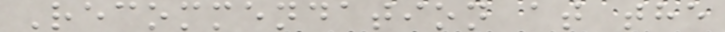Recommendation at the
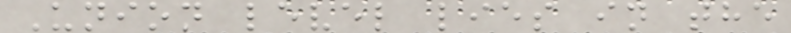Union level lies in the
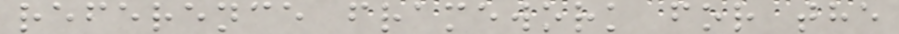reference framework for the
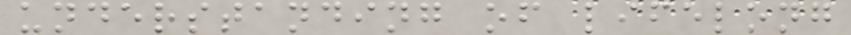understanding of lifelong
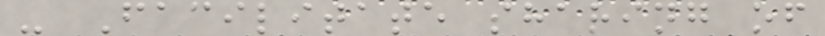- Facilitate sharing of
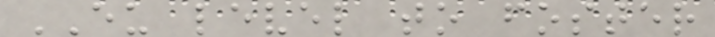EU level to foster
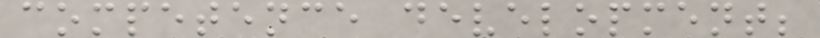competence development;
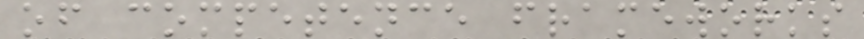of competence frameworks
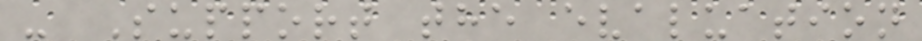- Support the evaluation
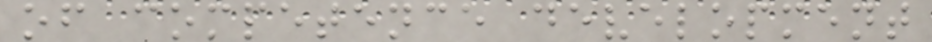of competence development
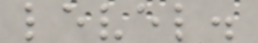level.
